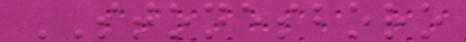STONESBORO
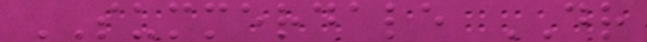SUMMERDALE DR
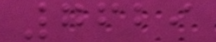7629
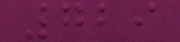729
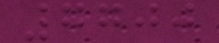7700
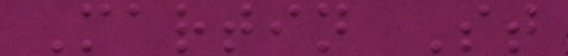Martin St
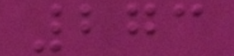273
